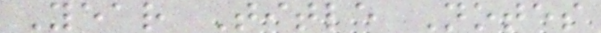Year Title Notes
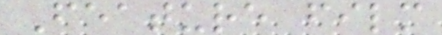Feature film
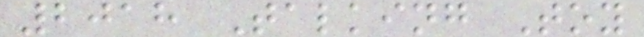2018 Talking Toy
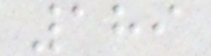189
